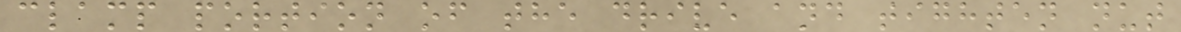clamp portion of the drive and tighten nut
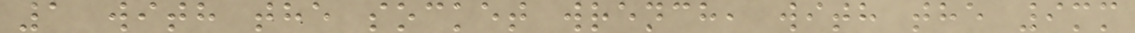1 with the socket wrench, with the 9mm
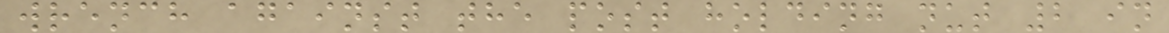wrench against the post holding nut 2 in
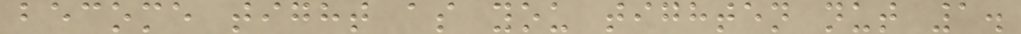become tight as you tighten nut 1.
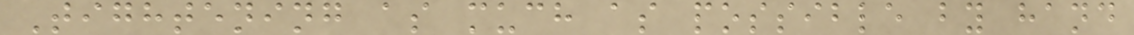Tightening as much as possible by hand
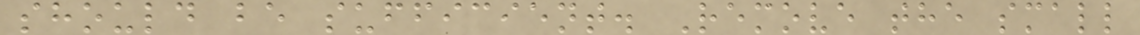should be sufficient. Remove the small
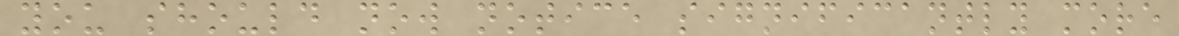you should now notice significantly more
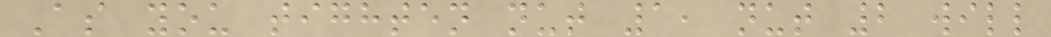As you tighten nut 1, nut 2 will
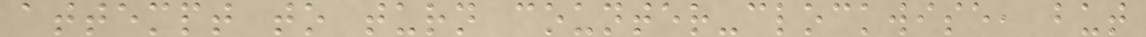attempt to turn counter-clockwise, but
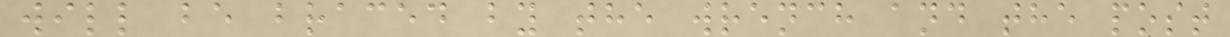will be braced by the wrench and the post
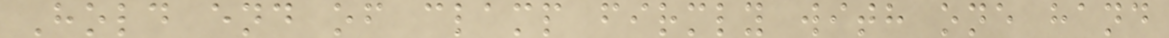Hold end of clamp firmly with one hand
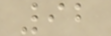92
